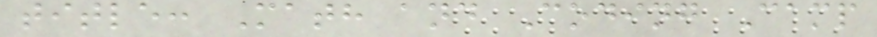title: Math and Coding Camp
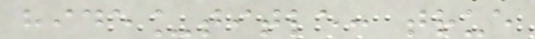hide_title: true
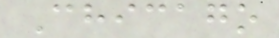Chicago
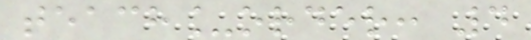teach_order: 4
